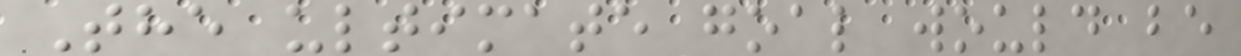The ultimate goal would be
